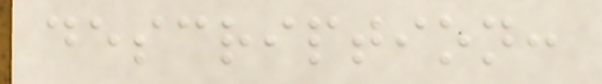description:
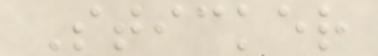Sticker
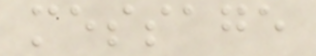message
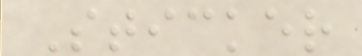Sticker
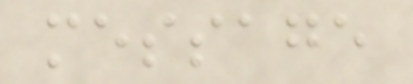message
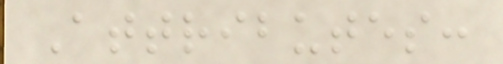Attributes:
